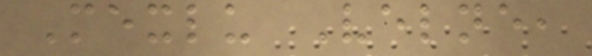Mexlu Velne,
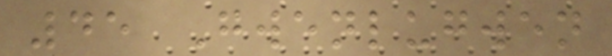45 Gwenlugwen
